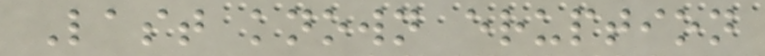Last known eruption
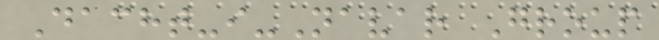Dacht-i-Navar Group
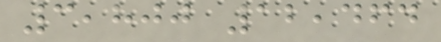3,800 12,464
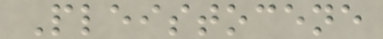Pleistocene
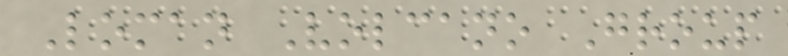Loman Volcano Group
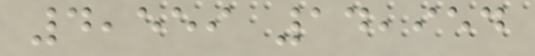4,559 14,954
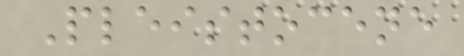Pleistocene
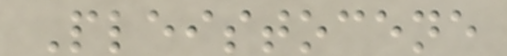Pleistocene
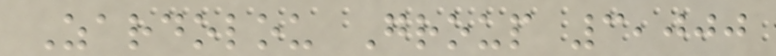Zardolou Group 3,000
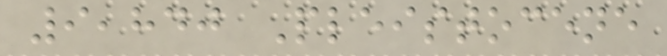9,840 Pleistocene
